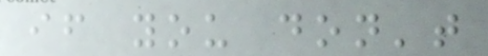if you don't
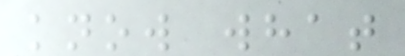know what
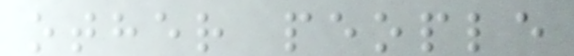other people
